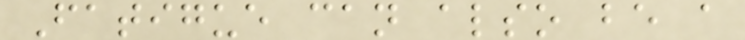Fatigue can also be a
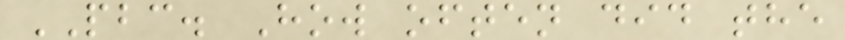PBC. How often did the
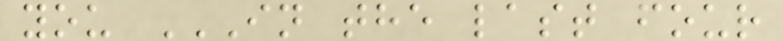you IN THE LAST FOUR
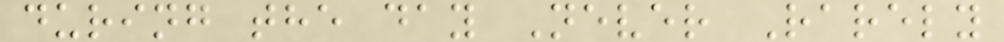during the day Never Rarely
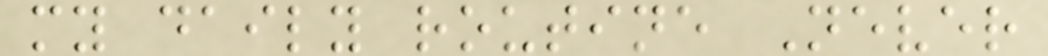my daily routine Never
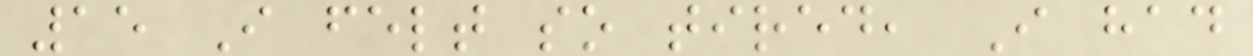15 I felt so tired, I had
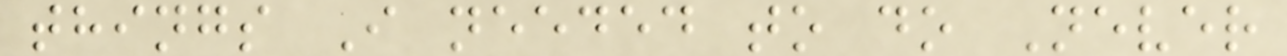things I needed to do Never
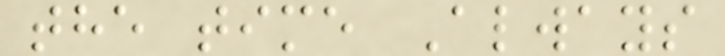the time Always
